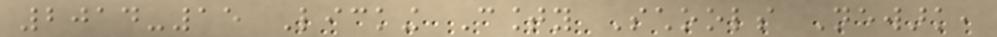2014-15 Licking County Schools Newark,
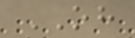OH
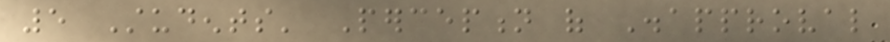5 Students' Perception of Disapproval
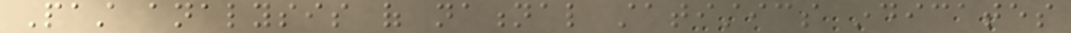Past analysis of national statistics indicates
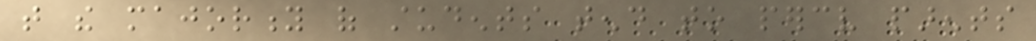that the majority of students tend to perceive parents
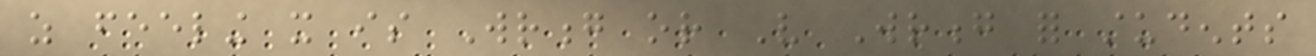as feeling it is Wrong or Very Wrong for students
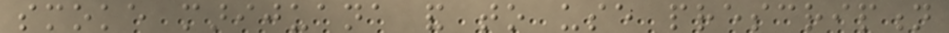smoke marijuana and to use prescription
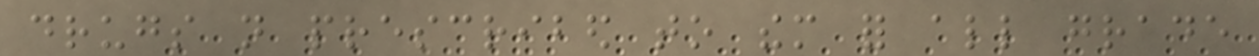drugs not prescribed to them for all grade
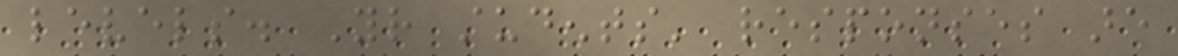levels. Your students' responses are
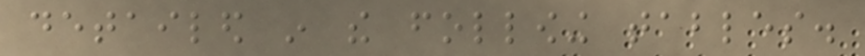detailed in the following tables.
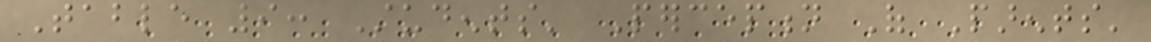Table 9: Students' Perception Of Parents'
